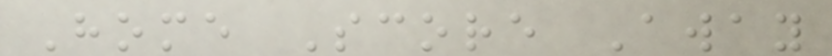Home Score Away
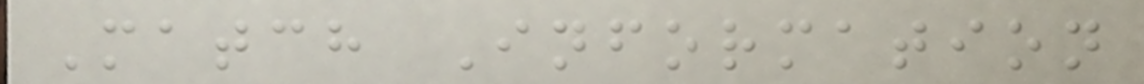Match Information
